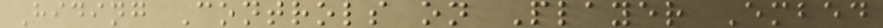Hiding Controls on Player Embed
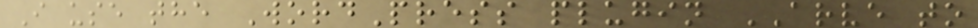I use the WordPress plugin ARVE to
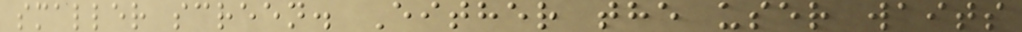smaller screen. Either the user waits
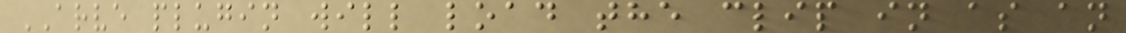ARVE plugin will load the clip in as an
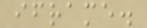iframe.
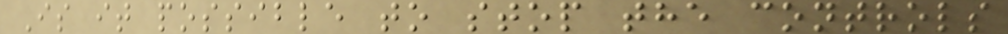Is it possible to stop the controls
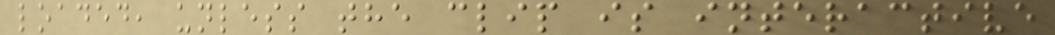loaded, unless the clip is interactive
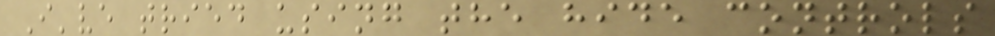I've tried using the hide controls
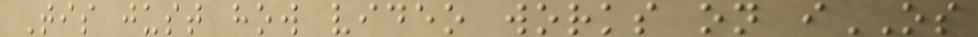Tis just how video works on iOS
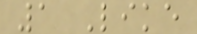1 Like
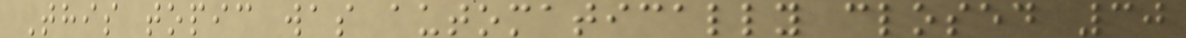This topic was automatically closed 30
